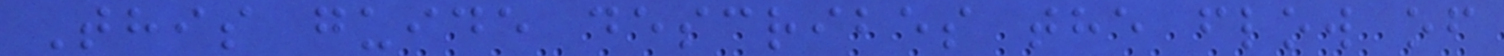This guide describes the flow of
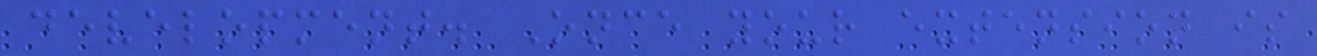development. Once your extension is
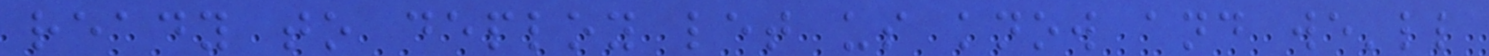ready to deploy let us know and we'll
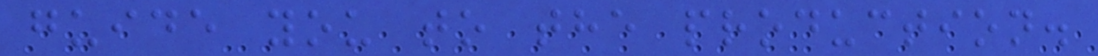guide you to the production.
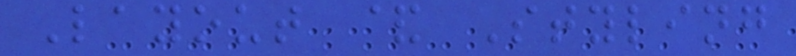Layout & Styling
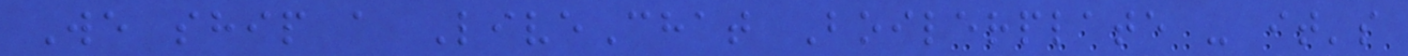We ship a LiveChat Boilerplate - it's
